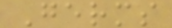Germs
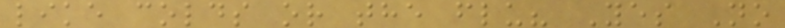like colds or the flu? Yes No
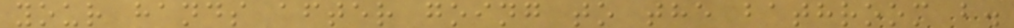your hands after going to the bathroom b.
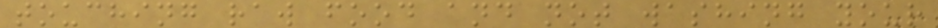touching raw food and not washing your
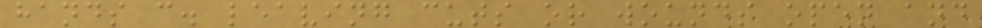hands c. leaving cuts or wounds open and
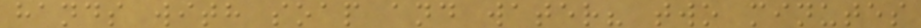hands with soap and water? two minutes
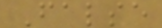False
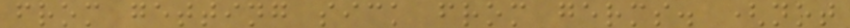from getting sick from germs. (not
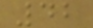42
